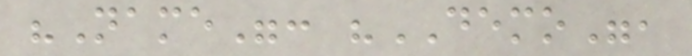"Name": "DEMO",
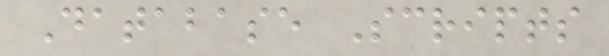Database Scripts
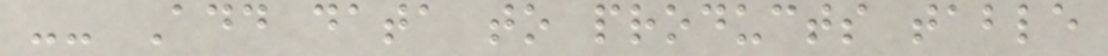-- Add data to products table
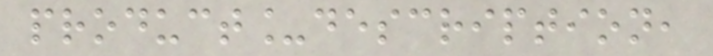product_description,
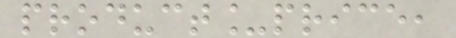product_price,
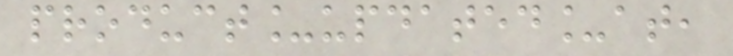product_updated_at,
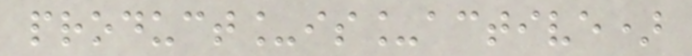product_is_active)
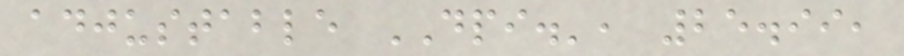adjustable DPI.', 25.99,
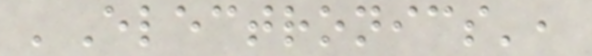'Electronics',
